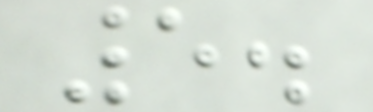5.
